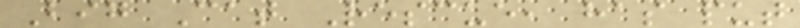Big Cat Rescue, has put
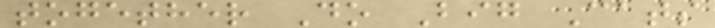together Do Big Cats
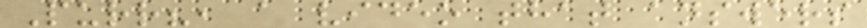Purr?, a video that answers
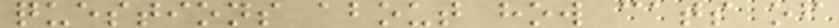questions about how cats of
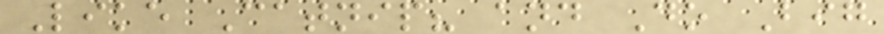Like Catnip? and Do Big
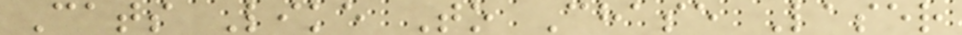Cats Like To Chase Laser
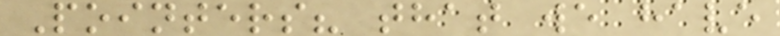Pointers? that we have
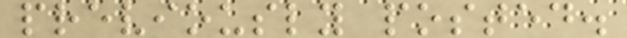previously posted.
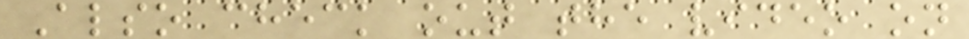Also check out the video on
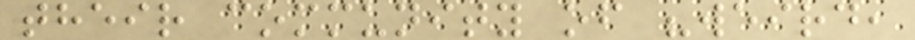their community of "weird,
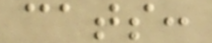cats:
